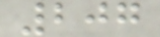207
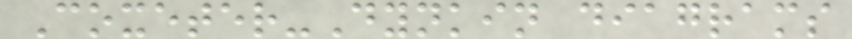Coxeter-Dynkin diagrams
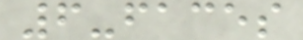6-faces
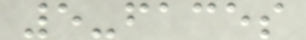5-faces
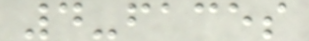4-faces
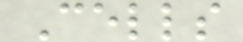Cells
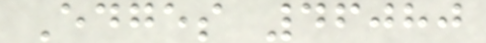Edges 46080
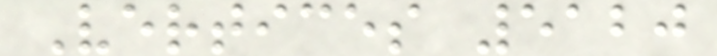Vertices 5120
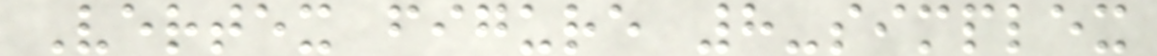Vertex figure 8-simplex
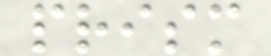prism
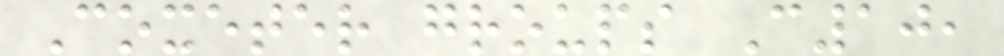Coxeter groups C10,
